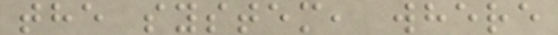the system, where
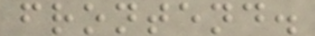frontend.
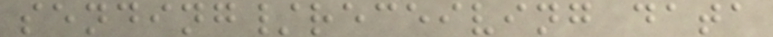sending/receiving data
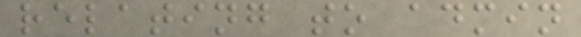relating to admin
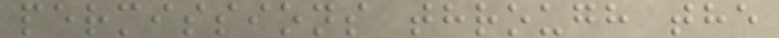permissions through the
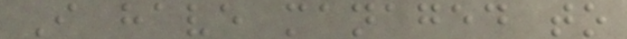I have managed to
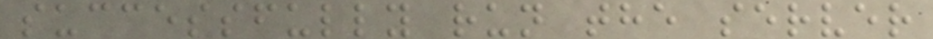successfully run the server
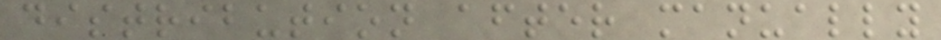distribution after manually
